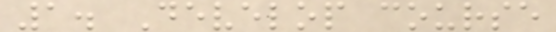1. Develop course
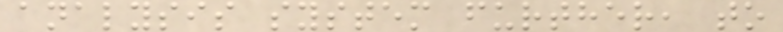analysis system further, to
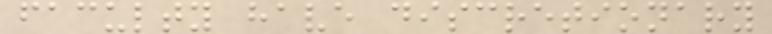faculty have discretionary
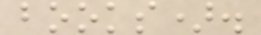books).
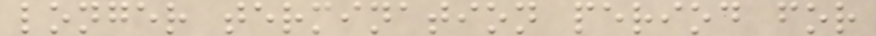longer termination period for
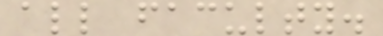all faculty.
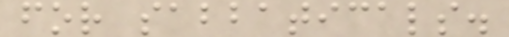for sabbaticals.
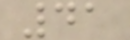41
